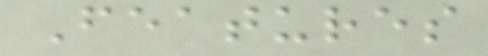Features
